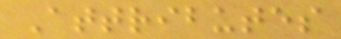Attributes
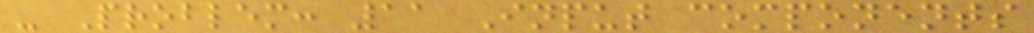- Problem: 11 Input components
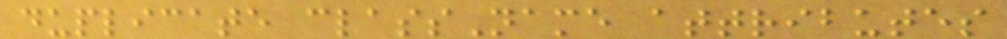duplicate className attributes
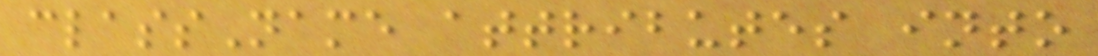className attributes into
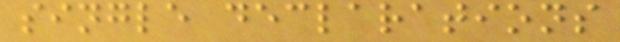single declarations
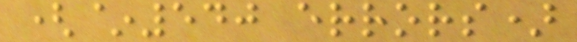(~540 errors)
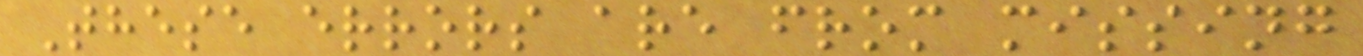These errors are from missing
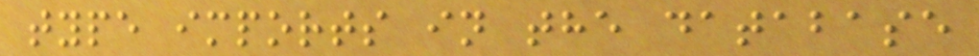type imports in the database
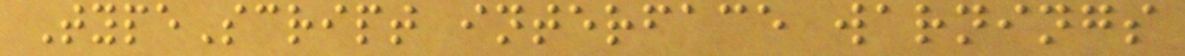TypeScript interface warnings
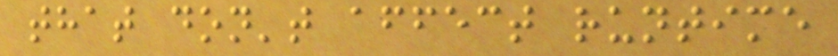that don't affect runtime
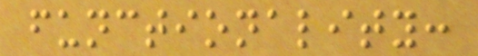functionality:
